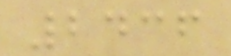2436
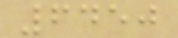6450
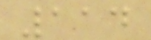114
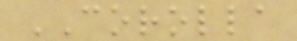COROLLA
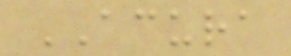ACURA
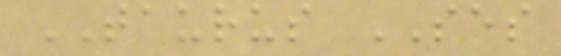TAURUS SES
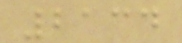2134
